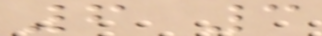6 3
